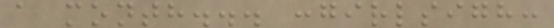a month... :girlsigh:
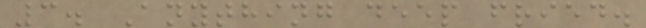3. Anything deep fried.
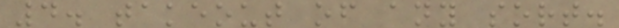4. takeout of any sort.
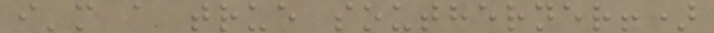i'm a true southerner!)
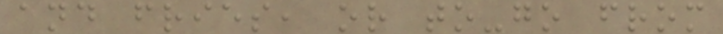and fries, or to-go from
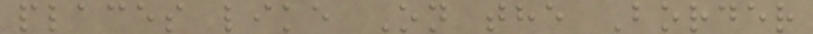places like On the Border
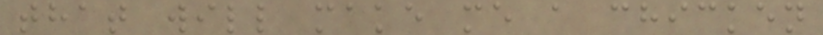that will make me a chicken
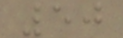50
